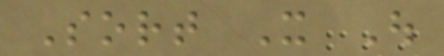Sort It Out
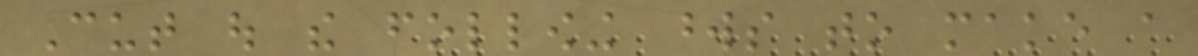Cut out the following words to make a
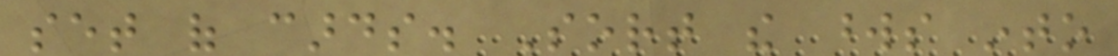set of cards. Sort the words into
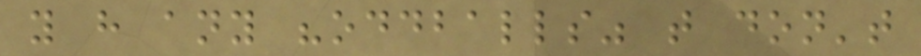you have any "oddballs" that don't
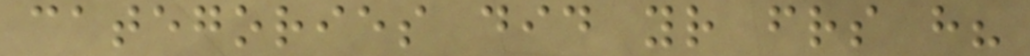categories did your friends have?
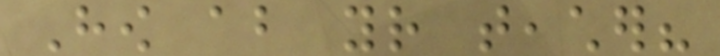How about your teacher?
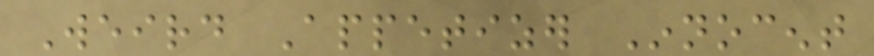Weird Appetizer Innocent
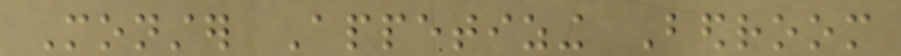Monster Appetizing Bedroom
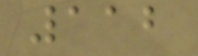112
